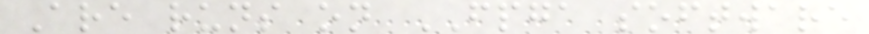Are runs on FPGA software
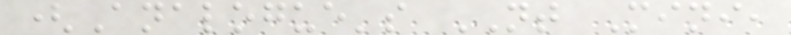(Analogue's NT Mini,
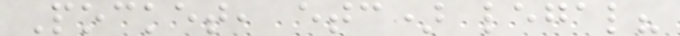Pocket, etc) legal?
